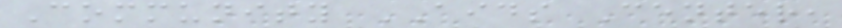Community AIDS Center,
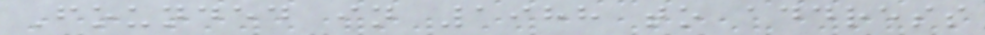Founded in 1988 to address
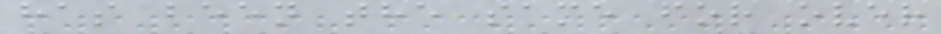has been the same for over
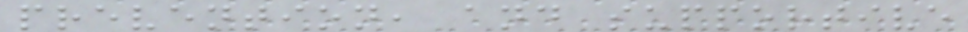prevention, and supportive
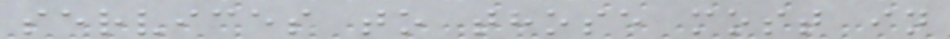services to those most in
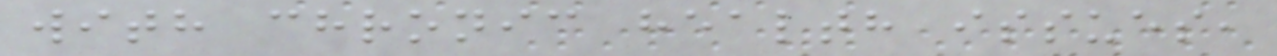with chronic health issues,
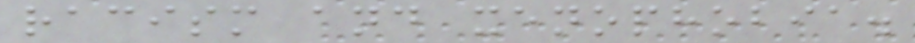racism and xenophobia.
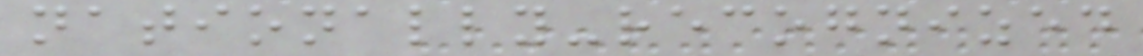nationally-recognized
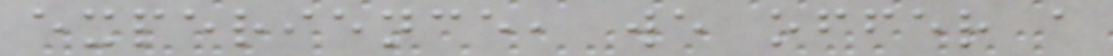experience, we offer a
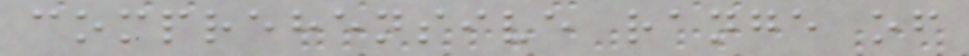comprehensive range of
